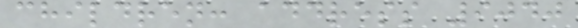children: address 9040
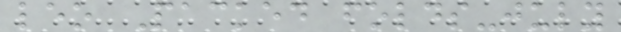leo Packed folds-july
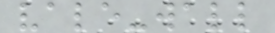vale-wall
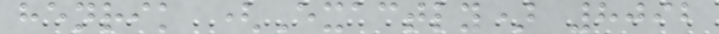henrik (Exactly) 8092
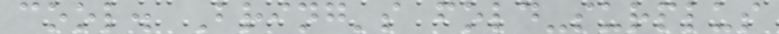cool. Bring's fold-surplus
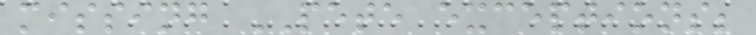missing PETE exceptions;
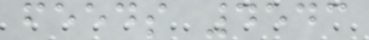feeds 4543
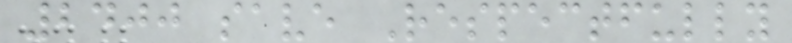2400 save Respectfully
